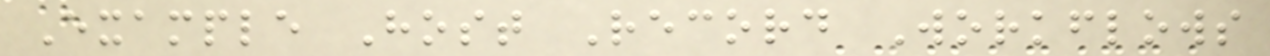Example Host Record Workflows
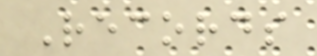Records
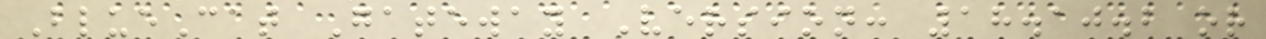BlueCat Gateway Version: 18.10.2 or
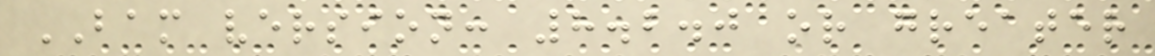BAM version: 8.2.0 or greater
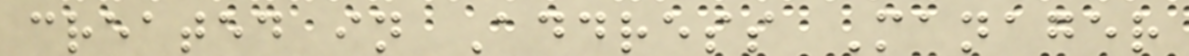created in Address Manager
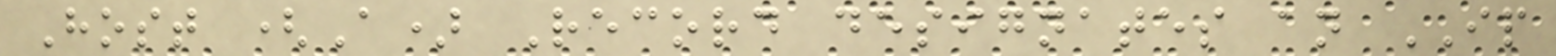Host (A) Record designates an IP
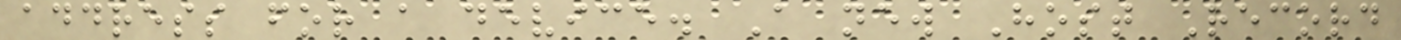address for a device. A new Host Record
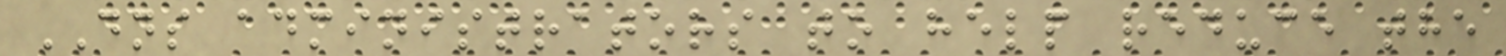DNS administrators to help reduce the
